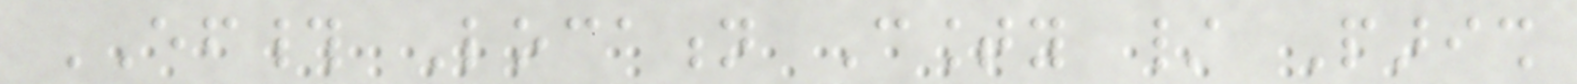EF# Location County / Parish
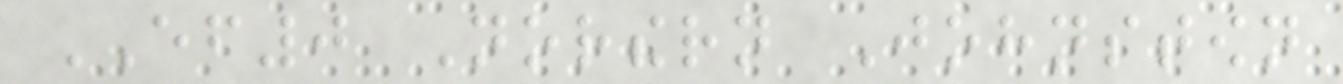EF0 Northern Johnstown
